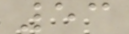53
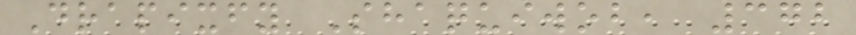Drapixfy Shaquiwob, 372
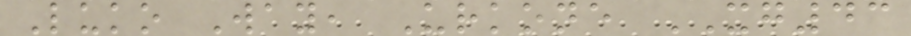Luko Way, Urkone XG43
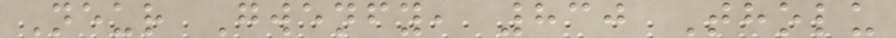Neur Gwenfy, 830 Tholu
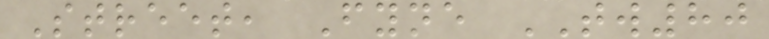Street, Fyne TW80
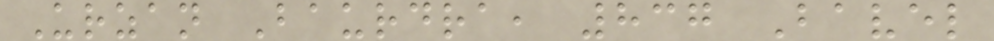Urzan Baurdra, 837 Bavel
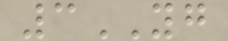3YG
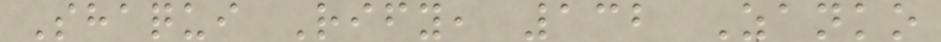Shaqui Rify, 132 Zanko
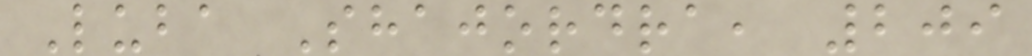Luba Shajordra, 209
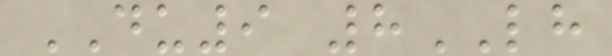DU9 8LH
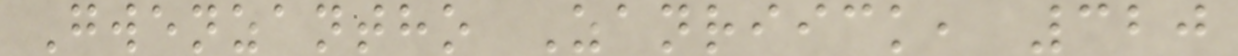Gwenzantho Zanriick, 320
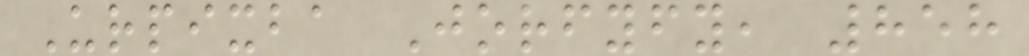Urpixba Jorfyfy, 858
